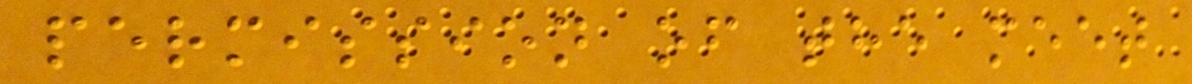permission of the meet
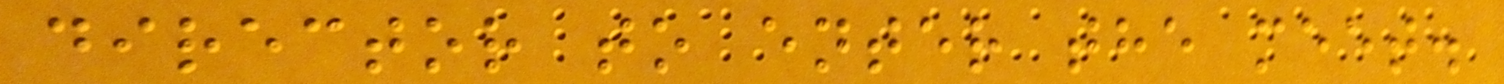director to enter the meet.
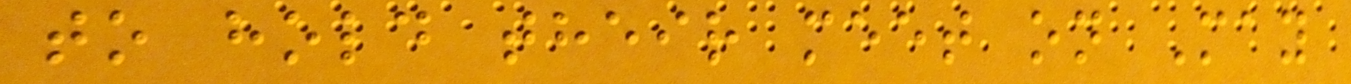to hold their meet on May
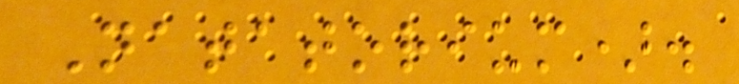Natatorium).
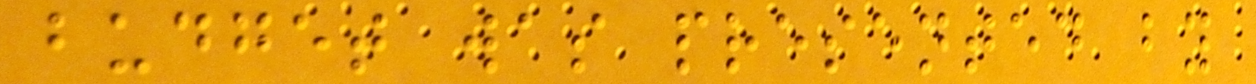budget was presented by
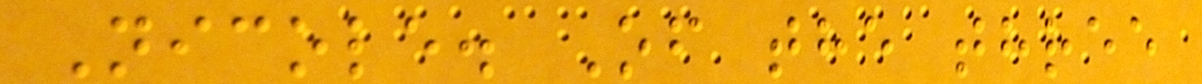Nicole. Of the three
